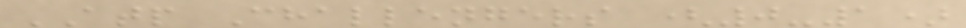ATP Challengers (0-1)
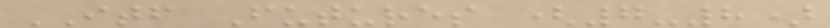ITF Futures (7-8)
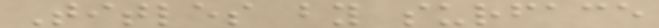Titles by surface
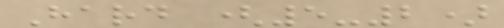Hard (5-2)
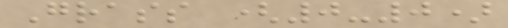Grass (0-0)
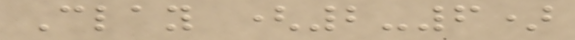Clay (2-6)
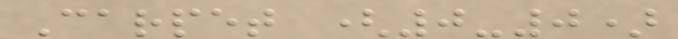Carpet (0-0)
